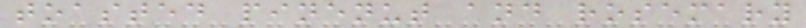toasted pinenut and rosemary
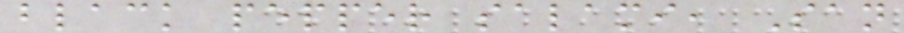black pepper salami, San
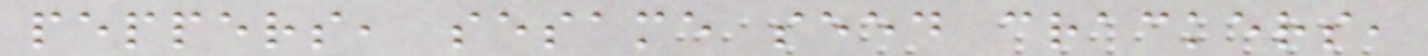peppers, sesame seed crackers,
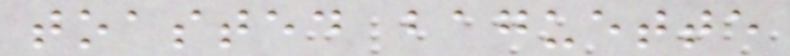toasted baguette
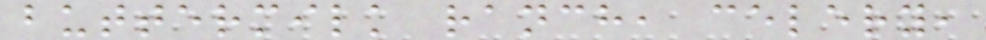buttermilk ranch, celery,
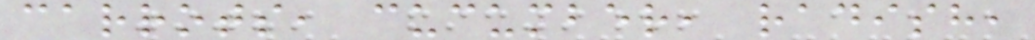carrots, cucumber, radish,
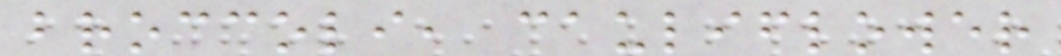broccoli, cauliflower
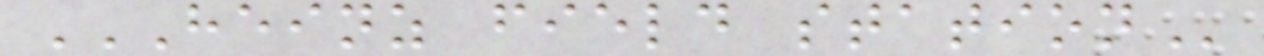HEINZ FIELD STATION
